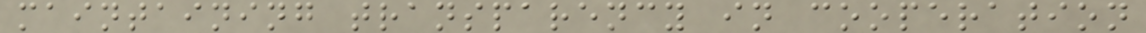maintaining transparency in cooperation
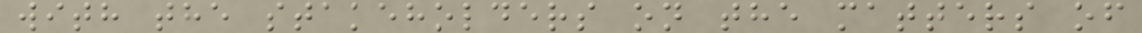with the stakeholders on the matters of
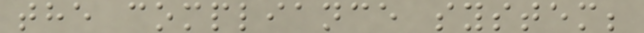the compliance system;
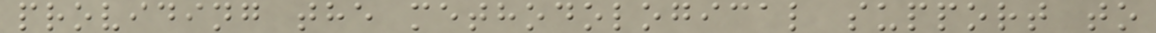providing the methodological support to
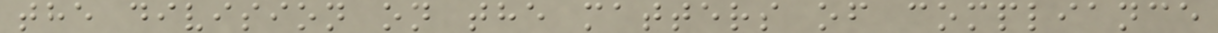the division on the matters of compliance
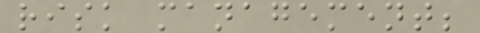risk management;
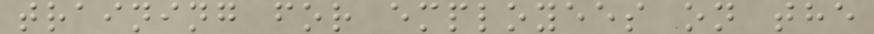training for employees on the
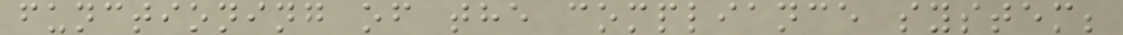functioning of the compliance system;
